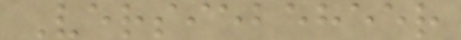Versiebeheer
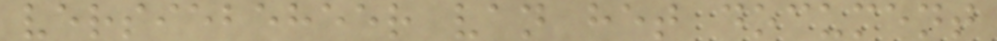versiebeheer van het document
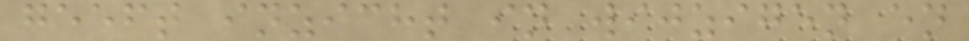geeft inzicht in wijzigen en
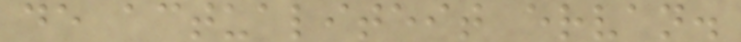de actualiteit ervan.
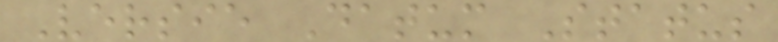Versie Datum Status
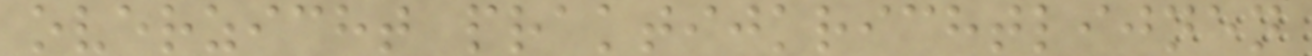overzicht praktijkrichtlijnen
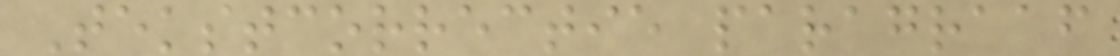Tekstcorrectie paragraaf
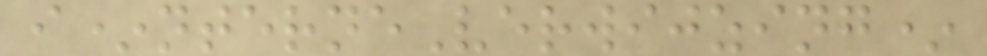i*nterneVerwijzing*
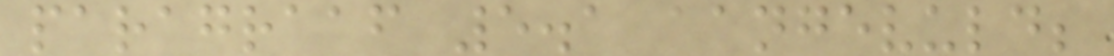paragraaf 5.1 aangevuld;
